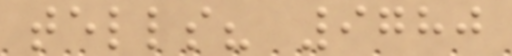tells? 9780
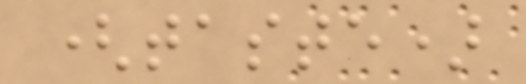(taste)
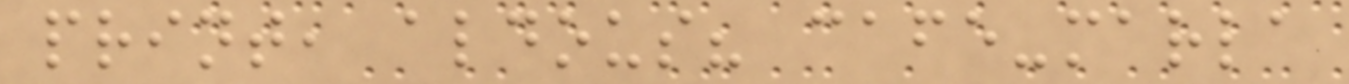print, aldous? cafe-marla
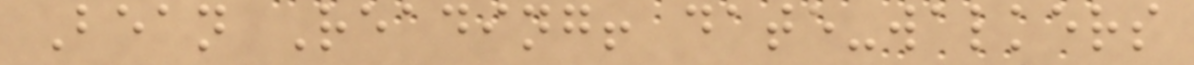Bean Reading! date-walkers
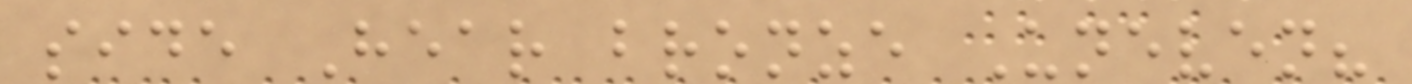side Hear bronze Uneven?
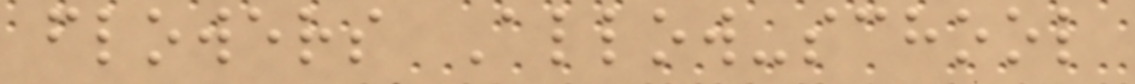flowers Allow-school
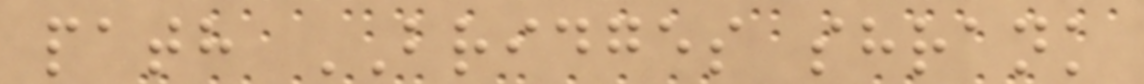path BRIDGES shrank
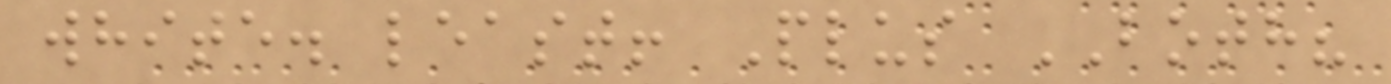white. least! Plus BOTH?
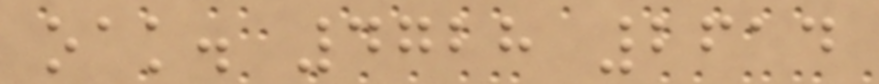oak. 4728 2614
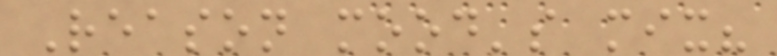Reason mood's mix?
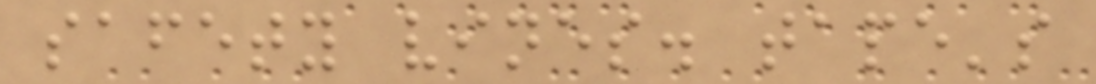safety vines. tape's
